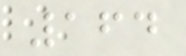164
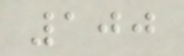100
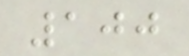100
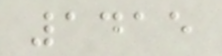1415
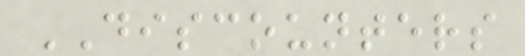DISCOUNTERS
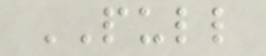PULL
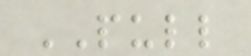PULL
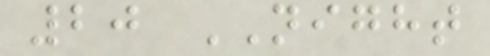20 NIGHT
